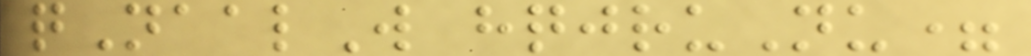qNaalW hqjruNu=
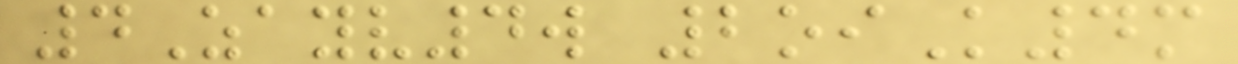4Zayv4w 2oiK4m
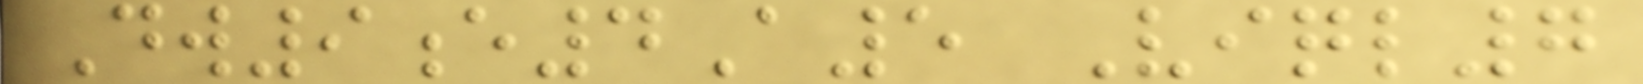Dw9e4A5 Viql7
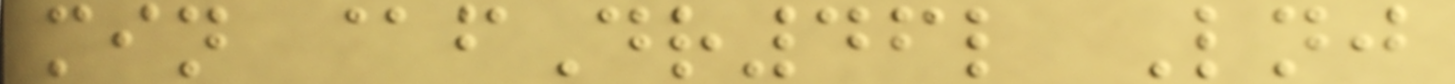min @fDr46l Lnj
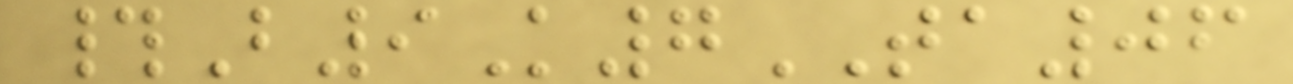#B9K7TA06
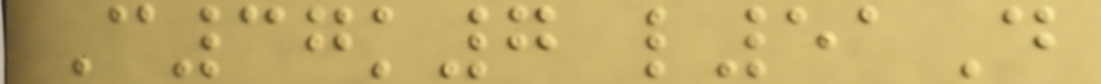C37k7 l51D
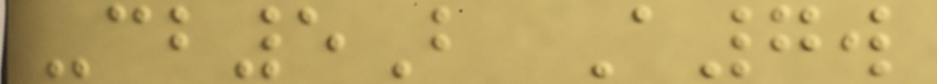-cb5B A7w
